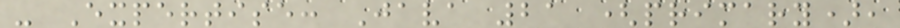- Expertise: Java 21 (primary),
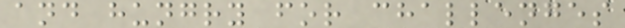and hungry for challenges
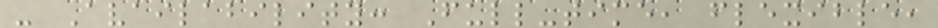- Availability: Full-time, flexible,
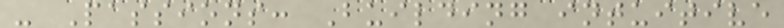- Passions: Building intuitive
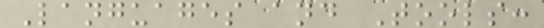Languages and Tools:
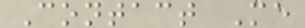Contact Me
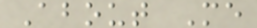About Me
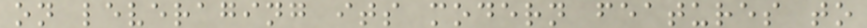on leveraging its modern features to
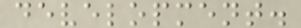development.
